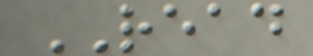READ
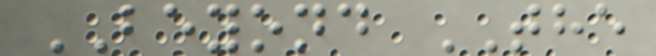BEYOND THE
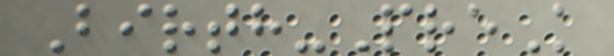Birth-PreK
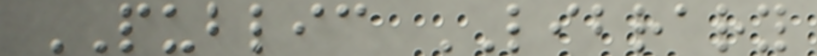PUBLIC LIBRARY
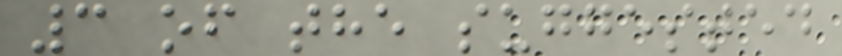3 of the suggested
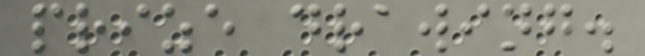prize drawing.
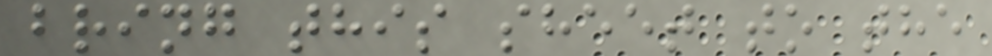bring this sheet to the
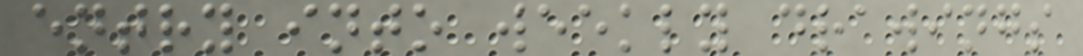entry into weekly drawings
